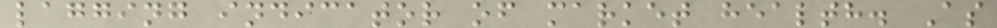lagging indicator of market health. As
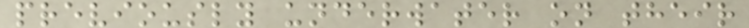previously underwater on their
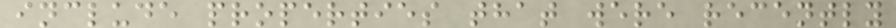include properties that were recently
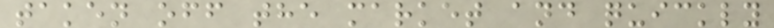taken off the market and quickly
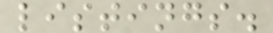listings.
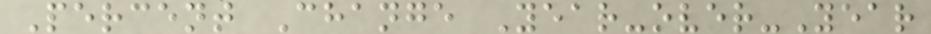Percent Change Year-over-Year
